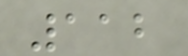112
